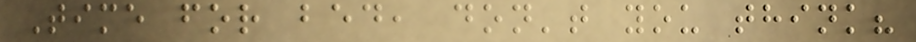Time for bed, don't you think?
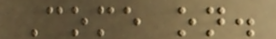Come on.
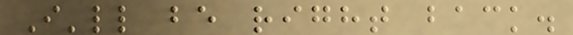I'll be right back.
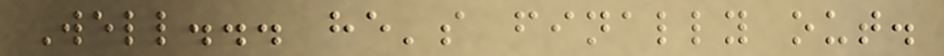Well... he's finally out.
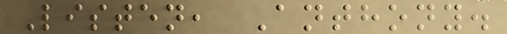Listen, Anthony.
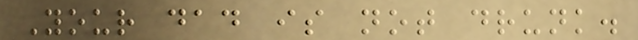Your dad is not drunk.
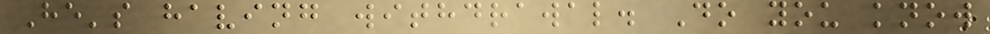He's having withdrawal. Do you know
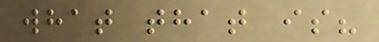what that is?
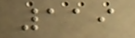119
